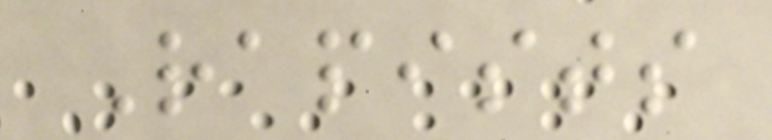Rapists
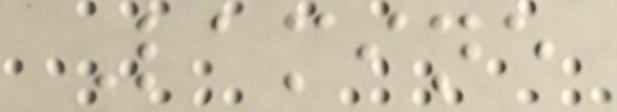Lamine
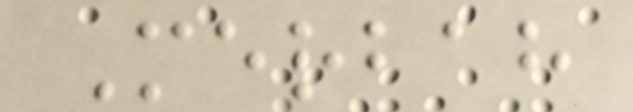Merbah
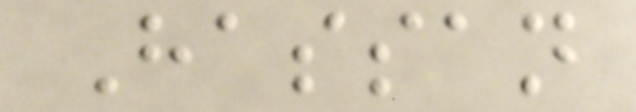Hassan
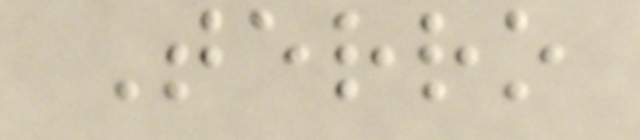Terro
